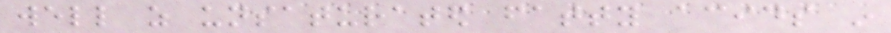well as unsaturated fatty acids in
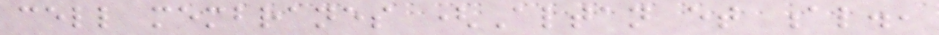cell membranes (Altan et al.,
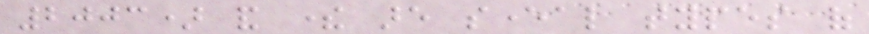2003) and there are several types of
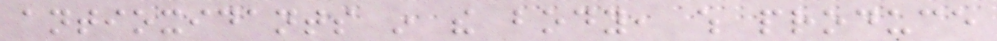antioxidants in the body, which produce
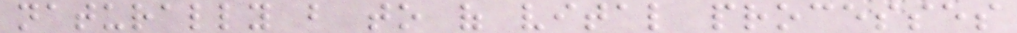naturally but to of vital processes
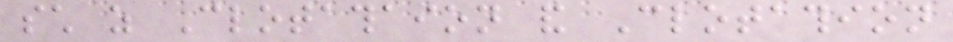such as Clotathaion and Clotathion
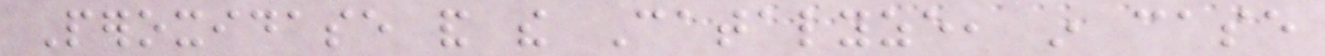Peroxidase and the Catalyze, in case
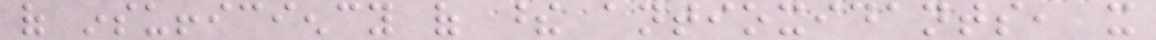of insufficiency of these antioxidants, it
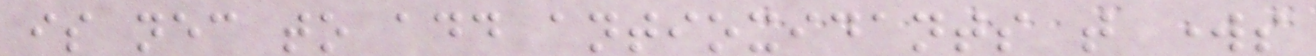is necessary to add antioxidants that works
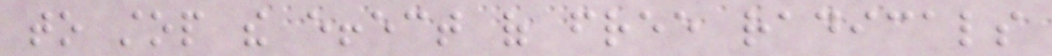to stop the effect of free radicals
